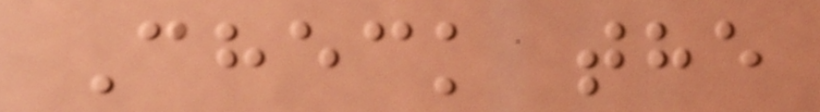Check the
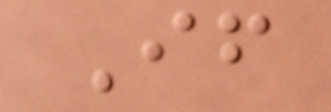If
